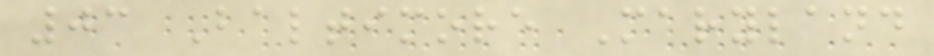03 Baltimore Maryland
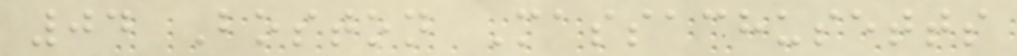04 Boston Massachusetts
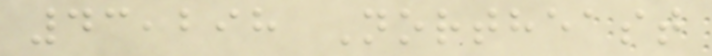43,298 Northeast
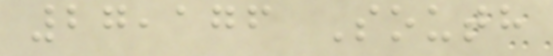27,176 South
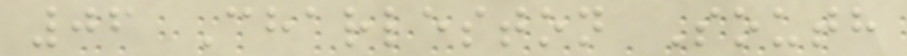06 Charleston South
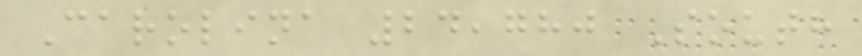Carolina 24,780 South
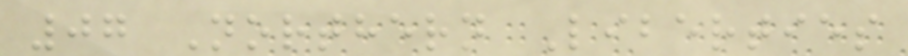07 Northern Liberties
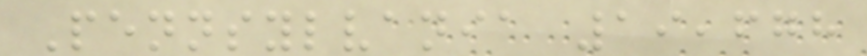Pennsylvania 19,678
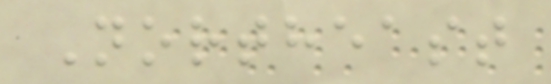Northeast
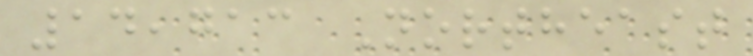14,713 Northeast
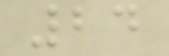24
